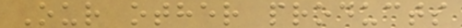Our other products
